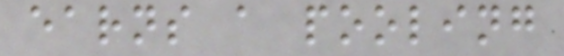earns a pooling
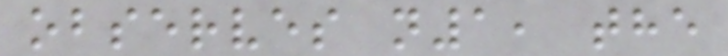observes n1, the
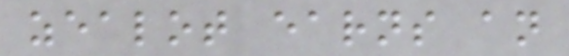zealot earns an
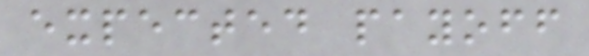expected payoff
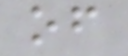of
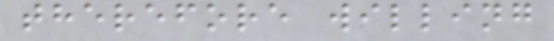therefore willing
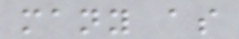many as
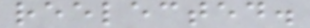reelected.
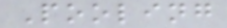Pooling
